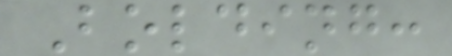Bolding:
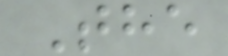The
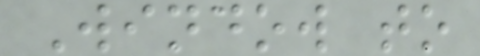Window to
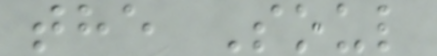the Soul
